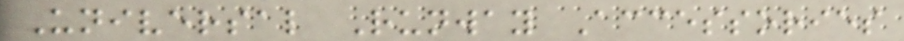Universal Runway Accessories
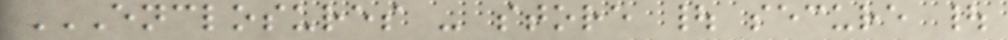ENCLOSURES - STORE | SECURE |
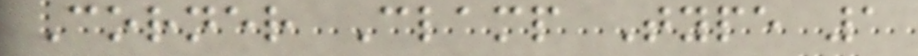Corner Clamp Type 1
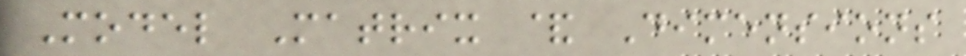Model Matrix & Dimensions
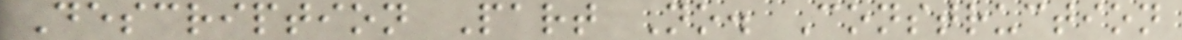Description Part No. Construction
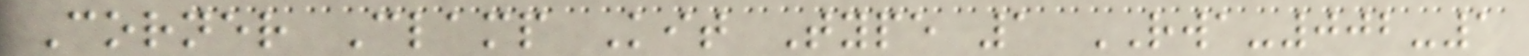Corner Clamp Kit Type 1 RWA-002-1
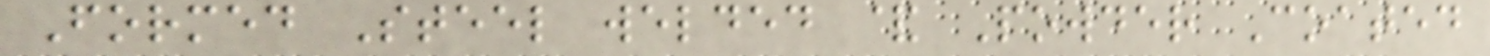Formed Steel welded & Powder Coated
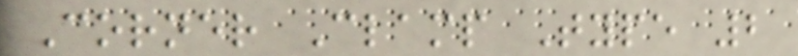Corner Clamp Type 2
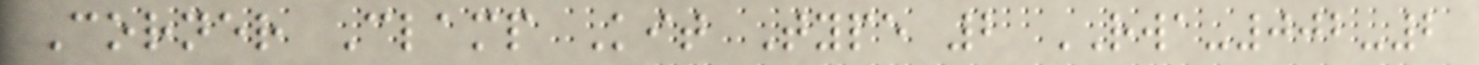Corner Clamp Kit Type 2 RWA-002-2
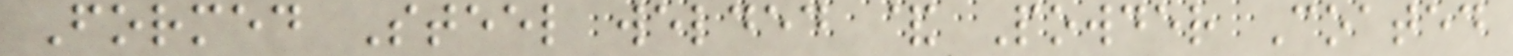Formed Steel welded & Powder Coated
